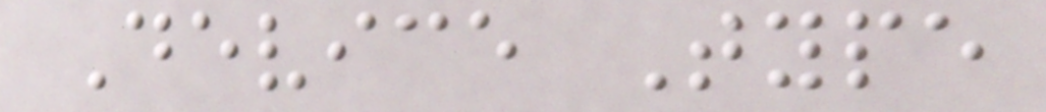Device Type
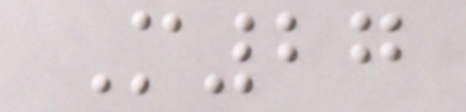M27
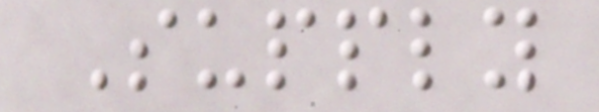Supply
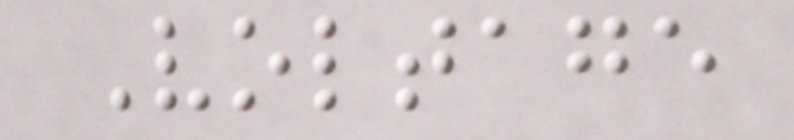Voltage
